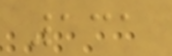131
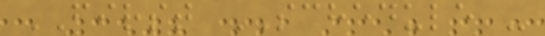FIRST SCHEDULE -
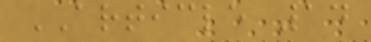ARTICLE 14
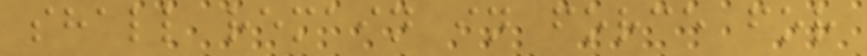shall remain in force for
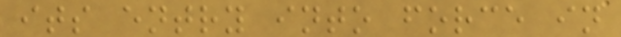its entry into force in
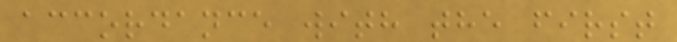accordance with the first
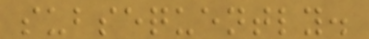subsequently.
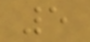5
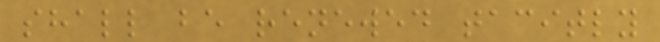shall be renewed tacitly
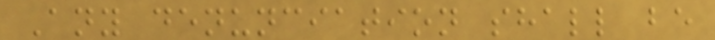Any denunciation shall be
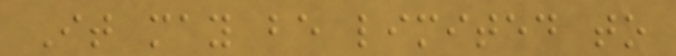It may be limited to
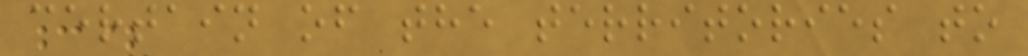certain of the territories to
